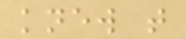knew that
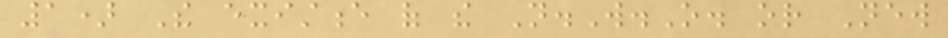1) The existence of the N.W.O. or New
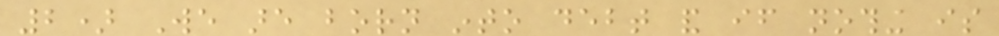2) We are born into debt and if nothing is
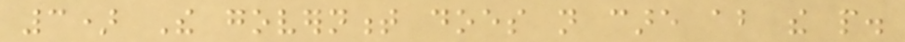3) The government does not care about the people.
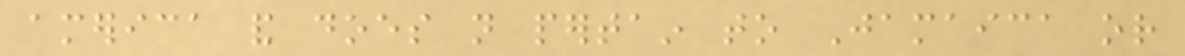america and does not pertain to Jamaica or
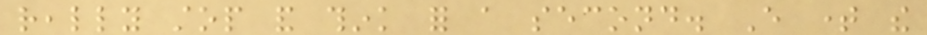really stop and think for a second. Every time the
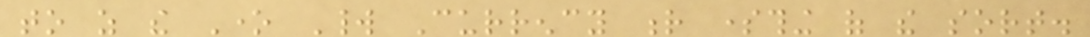to as the One World Currency r something of the sort.
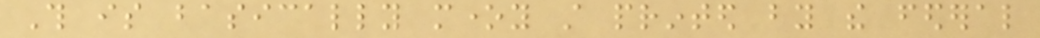This is basically money still printed by the federal
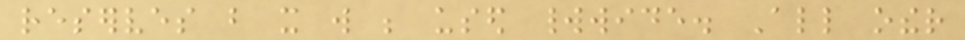reserves but it will be used worldwide. All other
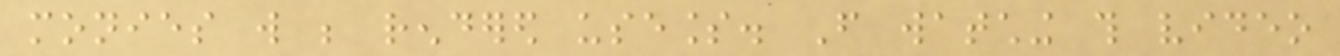monies will be rendered useless. From watching this video
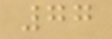77
